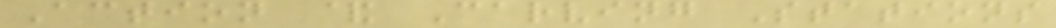Action & Carving Stations
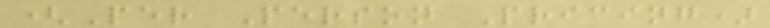(Per Person Pricing)
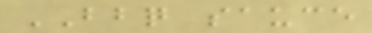BBQ sauce
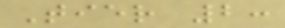Tier 2:
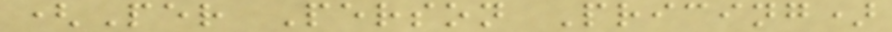(Per Person Pricing)
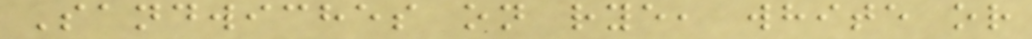Sandwiches on rye, white or
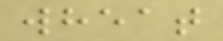wheat
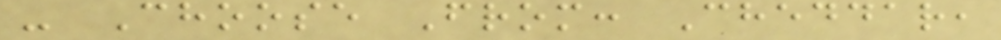- Choose From: Cheddar,
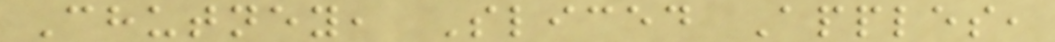Chutney, Sliced Apples,
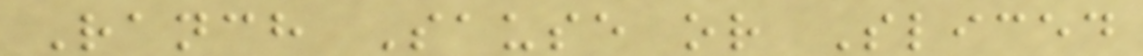Ranch Sause or Sliced
